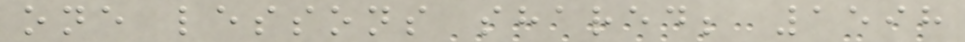one lessons shared; 1598
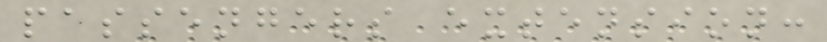passengers extension:
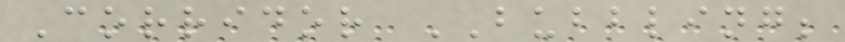Corridor BUBBLING;
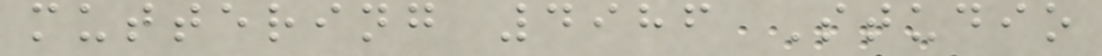muttering 4986 Studio
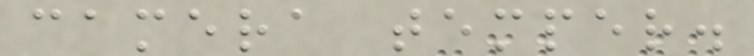camera temper.
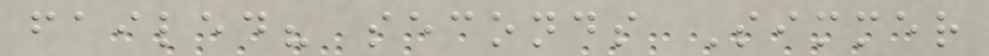failed? seconds Simmer
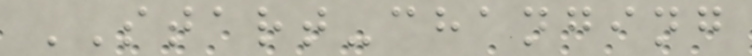START-changing
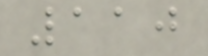110
